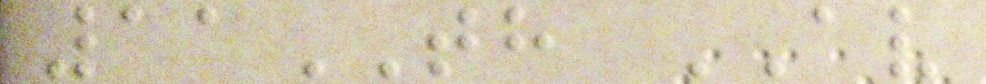11TH AV
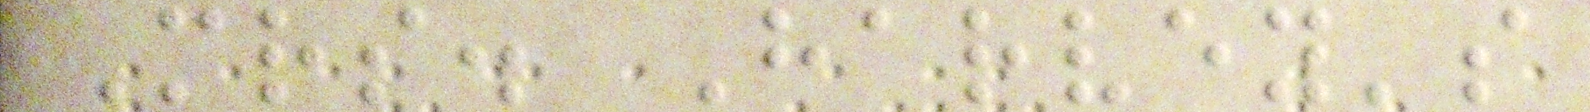Mrs. Harvey's
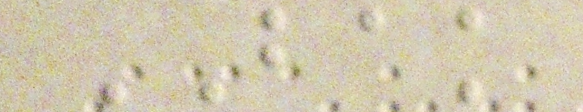BAK
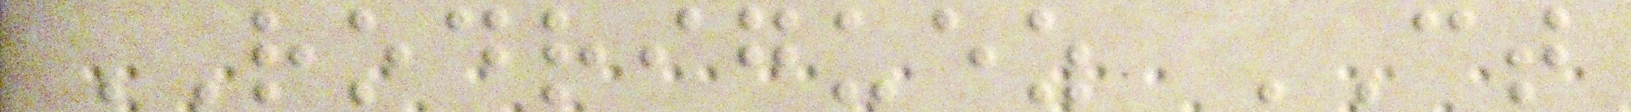RODRIGUEZ CT
